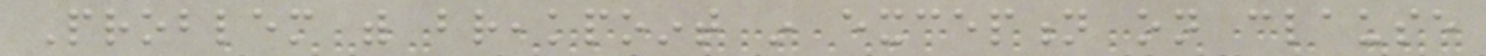Problem with breakpoint in exception on clause
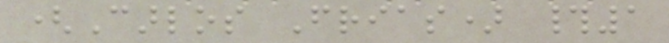(Carlos Frias) #1
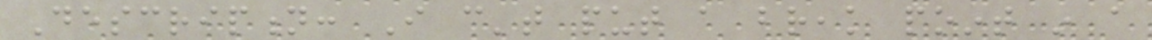Description: I can't put a break point in a
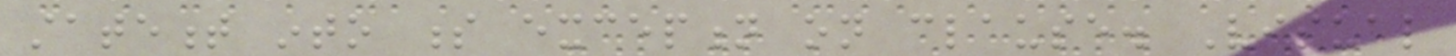statement into s exception on clause. Visual
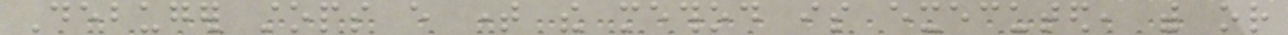Debuger stops every time the method is executed, with or
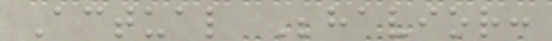Actual Behavior:
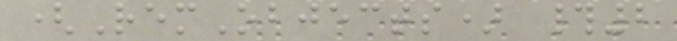(RemObjects) #2
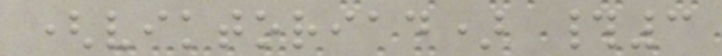(viktoriad) #3
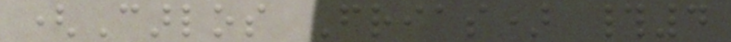(Carlos Frias) #4
